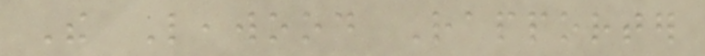The Leawood Rapporter
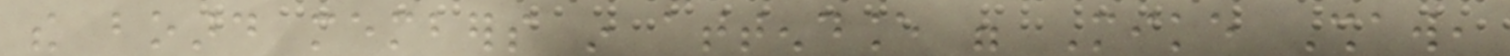the board members in attendance were Mike Shaw,
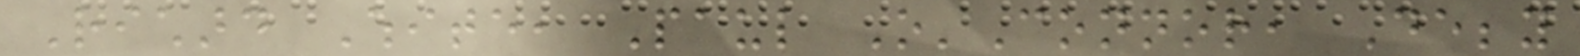Richard White, Paul O'Connor, Debby
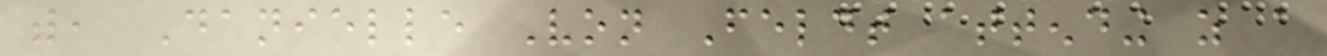with, Danielle Von Feldt attending as a
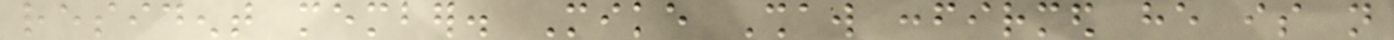resident member. Mike Shaw confirmed he is not
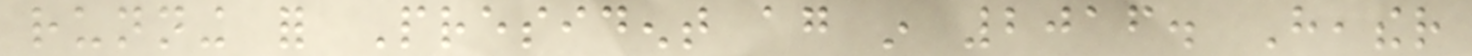running for President again in 2016. Heather
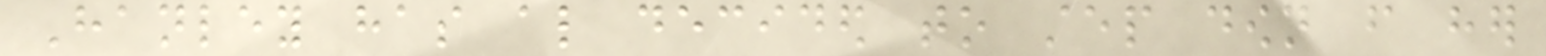Hanley has also decided to step down from her
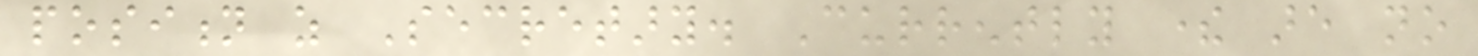position as Secretary. Currently there are no
